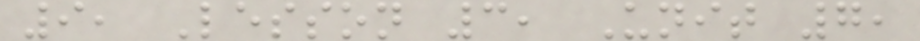9, Lesson 3, Unit 7,
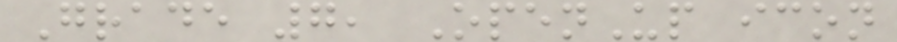Grade 7, OpenUp icon
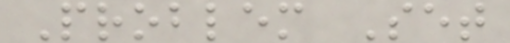Problem Set
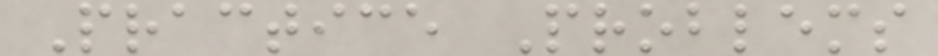Practice Problems
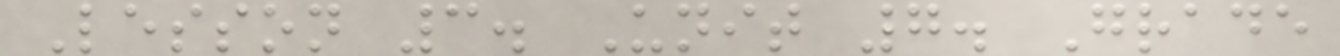Lesson 3. Unit 7. Grade
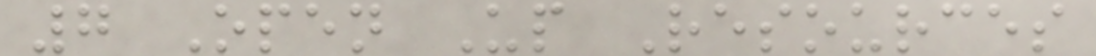7 Open Up Resources
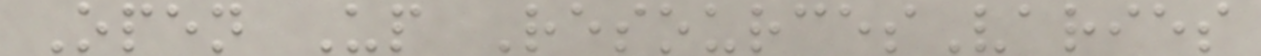Open Up ResourcesVaries
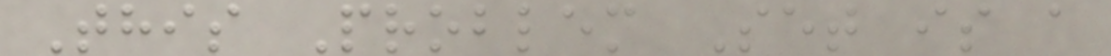This Problem Set is a
